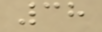38
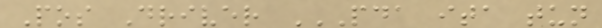Pos Driver PDA ITA TUN
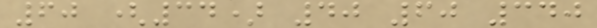60 (34) 40 60 340
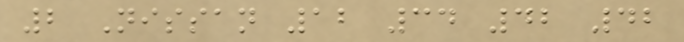2 Nissan 12 34 42 42
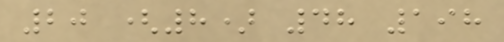20 (8) 48 198
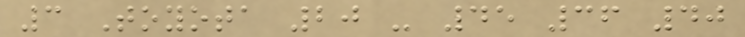3 Toyota 20 - 45 36 40
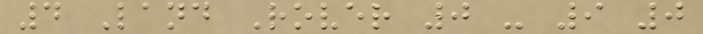4 Land Rover 0 - 9 0
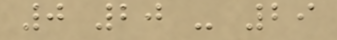0 20 - 29
